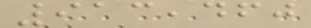913,460
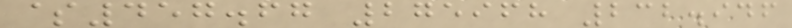$457.67 275968 232.946
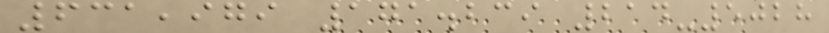631,979 171.239 214-5028
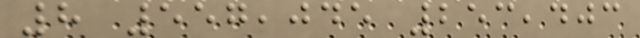8 557,045 253,403
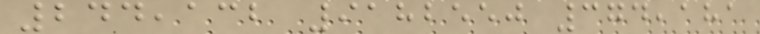244,132 9182550 374,181
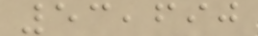53,690
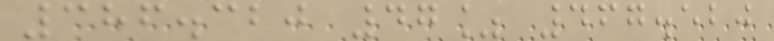386.320 47% 467.520
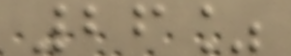26%
